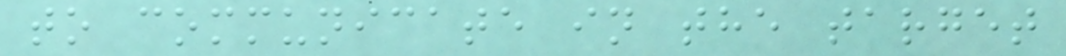to communicate in the target
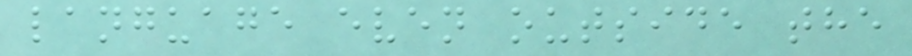language even outside the
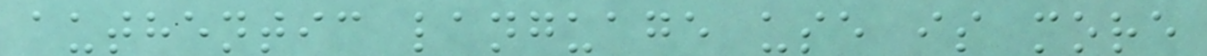authentic language use is more
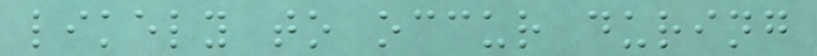likely to occur during
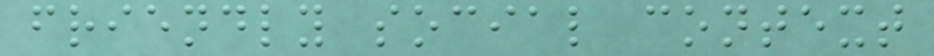friendly social context
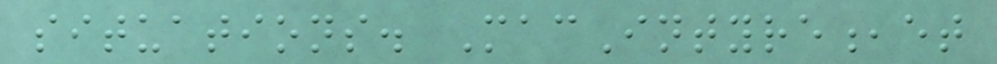situations. MacIntyre,et
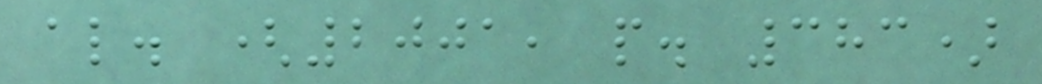al. (2001, p. 383)
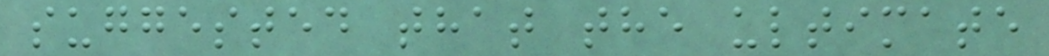suggested that the ultimate
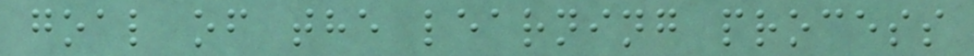goal of the learning process
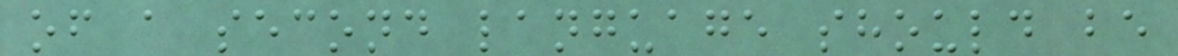of a second language should be
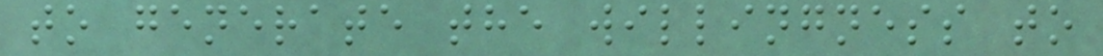to generate the willingness to
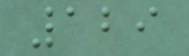129
